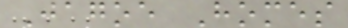Jagoe Homes
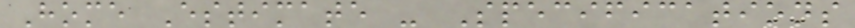Home Estimate - Specifications
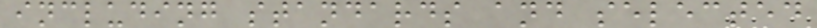including standards and selected
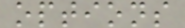options
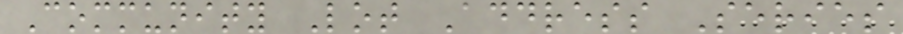Community Lot Address Series
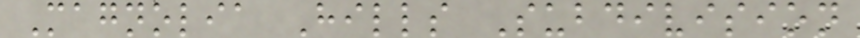Magnolia Hills Subdivision
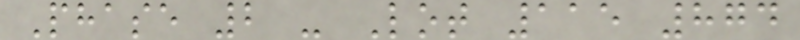Phase 2 - Lot 115 874
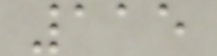115
